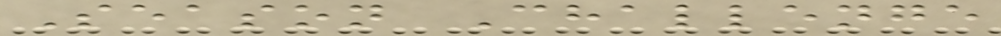Season Challenge
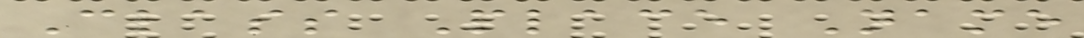Class Place Name
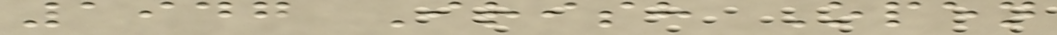1947 Irish Open
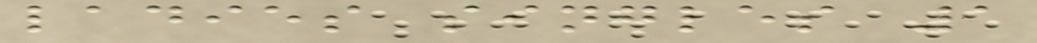ladies singles 1
